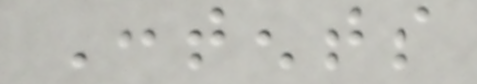Contents
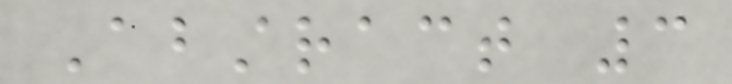Abstract 3
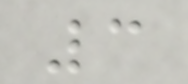3
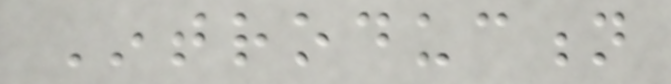Introduction
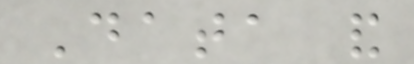Data and
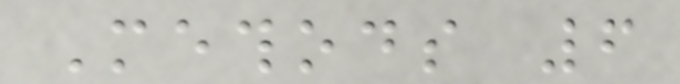Methods 6
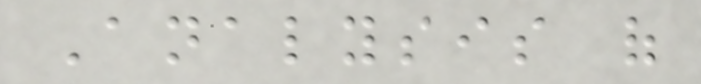Analysis of
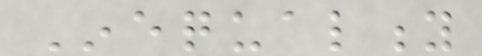Inequality
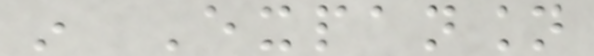in Expansion
